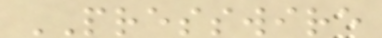PRESSWIRE
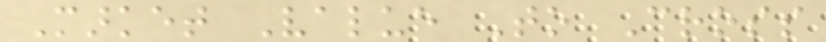Market Value To Cross
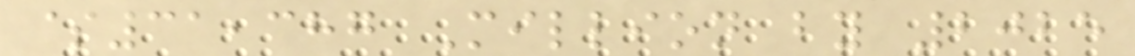$31,387 Million by 2025
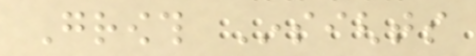Growth Insights
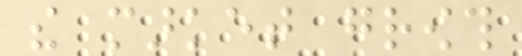the market growth
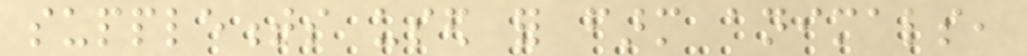supplements used for farm animals,
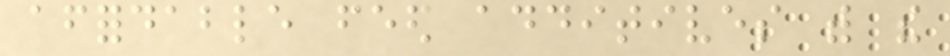affordable feed additives with the
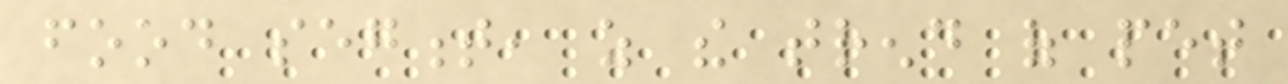food segment, as the trend of pet
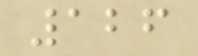126
